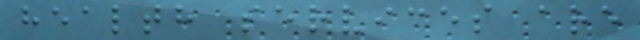health services are
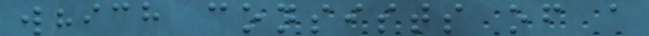which consists of a
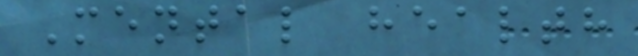Mental health
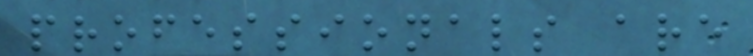professionals are
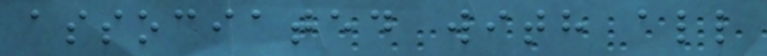associated with all
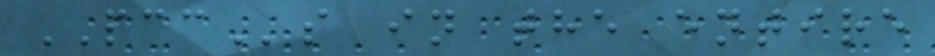PCCs in the entire
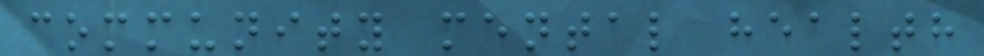community mental health
